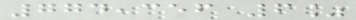774,356 6%
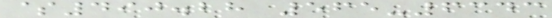$490.28 565-6343
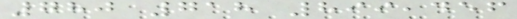780 718 899,456
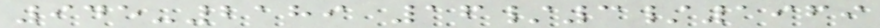945-2189 16/3/1969
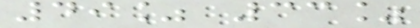49% 33%
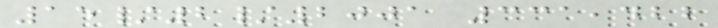15/2/2001 331,422
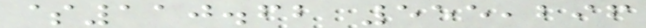$110.62 555,296
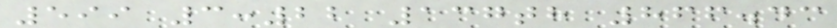599 3:22 137th 866.43
